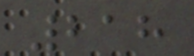218
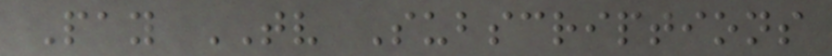Pay TV Subscriptions
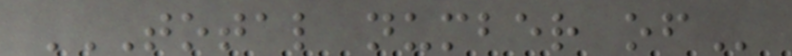TOTAL NUMBER OF
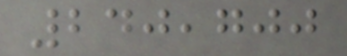240,700
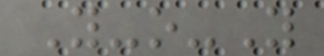Y-o-Y
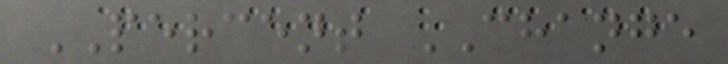PERCENT CHANGE
